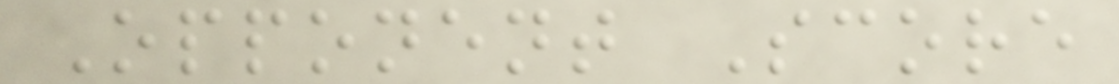Opponent Score
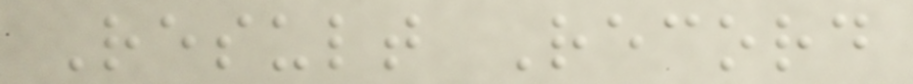Result Record
